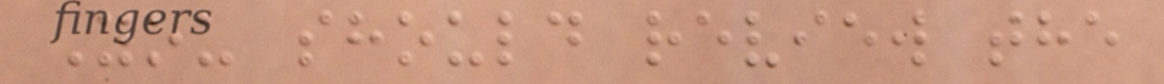You should review the
